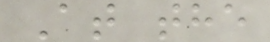At the
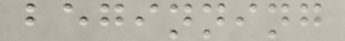beginning
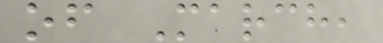of March,
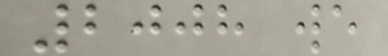2008 we
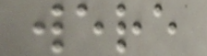were
